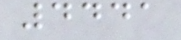4441
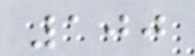100
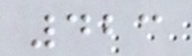423
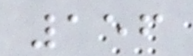156
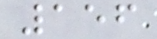156
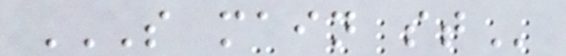S MAIN ST
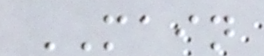MAIN
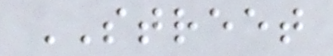STREET
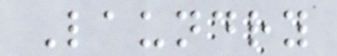Laundry
